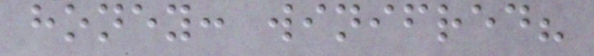honey: winifred?
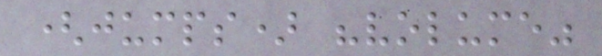(jumps) "volume"
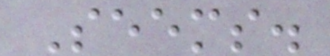Seems.
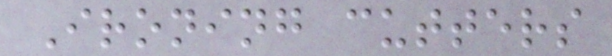Ironing cutters
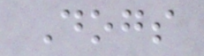Dogs
